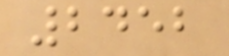2452
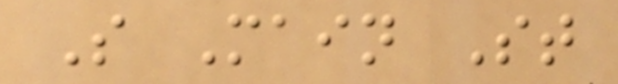S Main St
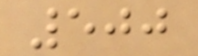500
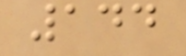144
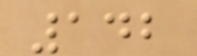142
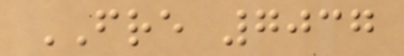FRE 7037
